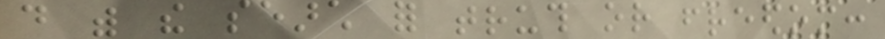do with the search for truth or freedom:
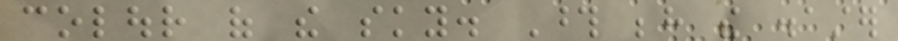colour of the sky. Those behind the disaster
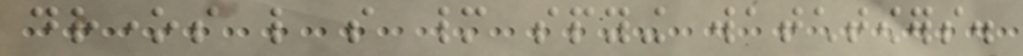drones like so many spying watchtowers.
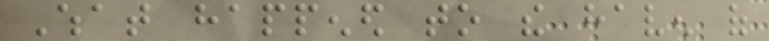What happened to the haven of
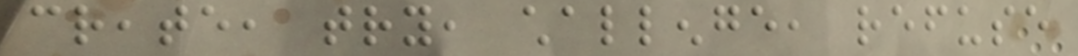create, try, challenge, refuse
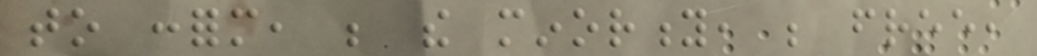to conform, be the minority, be free,
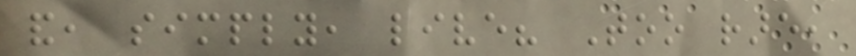and, simply, live? Too rare,
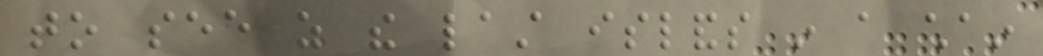to see as the last islands in a chain
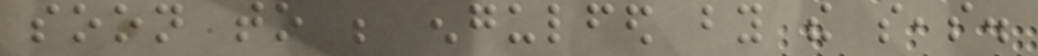soon to be engulfed by the seas.
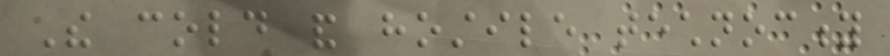The cold and hostile technocity
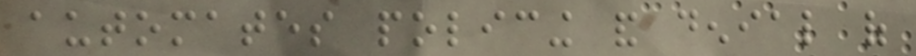automates policing and denial of
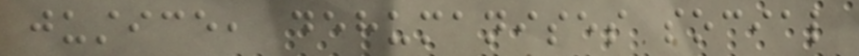justice, dehumanises social
